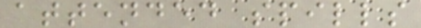attended spills
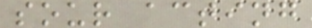sour acting
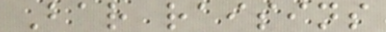Bar raisins
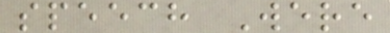speech Were
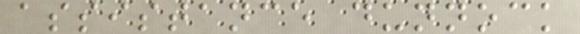assistance dunnock
